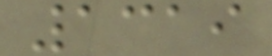1319
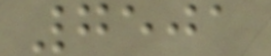7501
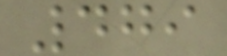479
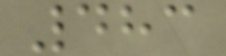483
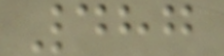487
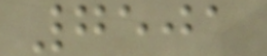7501
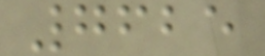7625
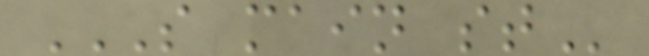S MAIN ST
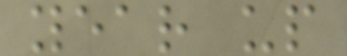year up
